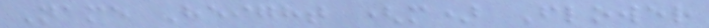Name Height (m) Flower
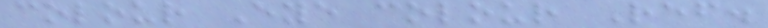colour Eye colour Ref.
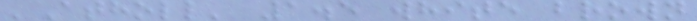'Atholl' 1.5 white brown
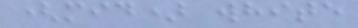(mid) white
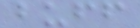buff
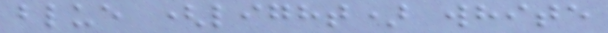blue (light) white
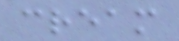cream
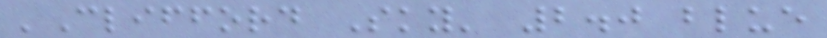'Clifford Sky' 2.0 blue
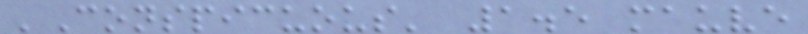'Conspicuous' 1.5 mauve
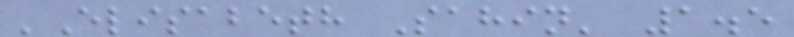'Elisabeth Sahin' 1.5
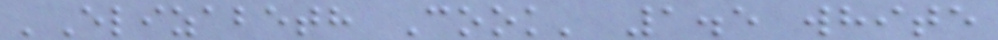'Elizabeth Cook' 1.5 white
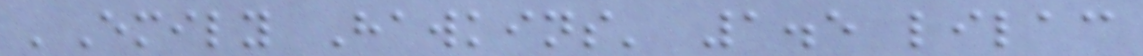'Emily Hawkins' 1.5 lilac
